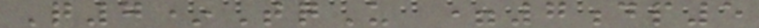Q7*TqU =7dp5
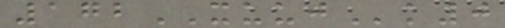172XUUJk0
